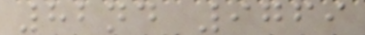82nd 9769
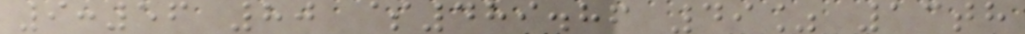9:56 80 $489.86 49% 13th
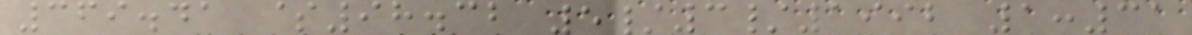369.41 $98.32 5/3/1992 1:31
